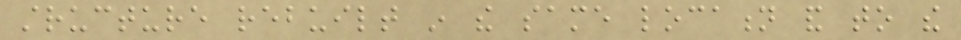structure rebuilt in the same location and to the
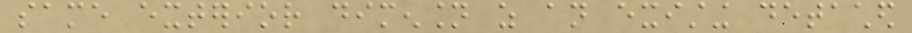same exterior dimension as an existing detached
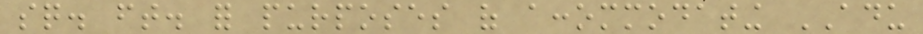sq. ft. for purposes of accommodating ADU
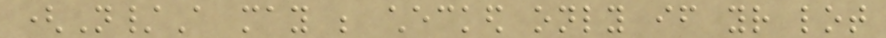(N/A may be checked only if your lot
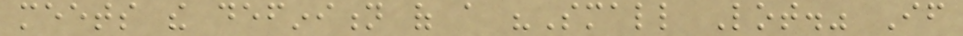meets the definition of a "Small Lot." If
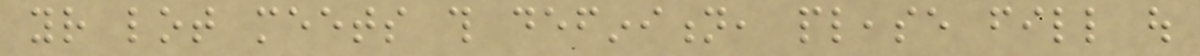your lot meets this definition, please fill out
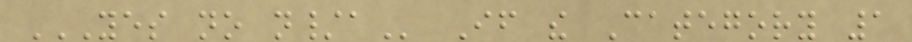YES NO N/A If the Category 1
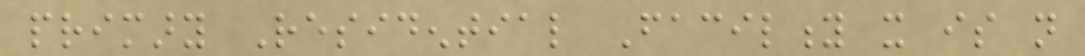primary Residential Facility it is not
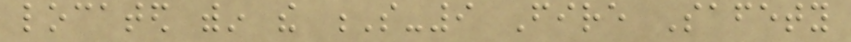located within the S-9 Fire Safety
